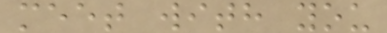meet with you
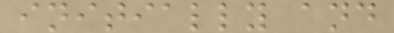initially and
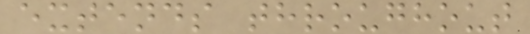extends throughout
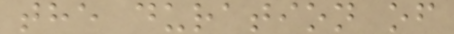the duration of
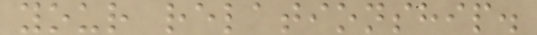your relationship.
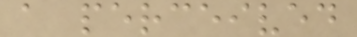a perceived
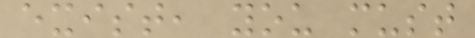exist, you must
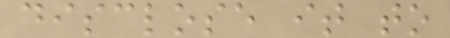disclose it to
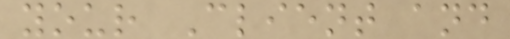your Client and
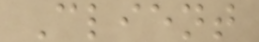Client
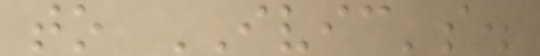to IVIC's.
